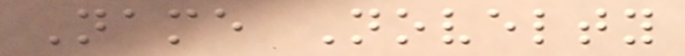Name Novelty
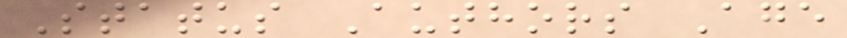Status Authors Age
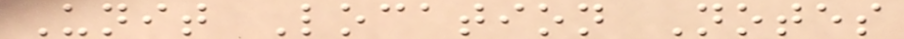Unit Location Notes
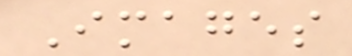Images
